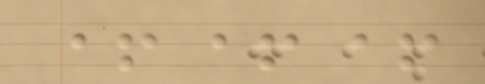+++
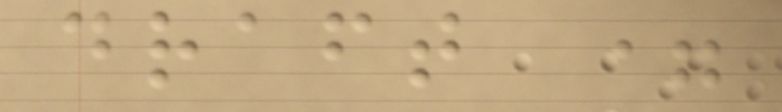draft =
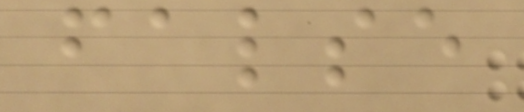false
